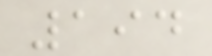194
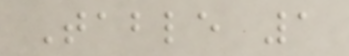Table 1
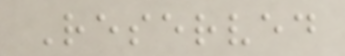Reserved
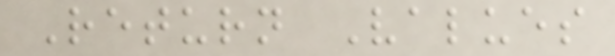Return Values
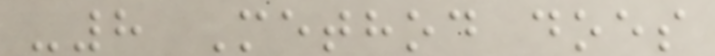-8 Method does
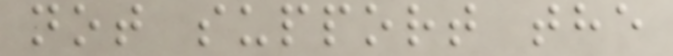not support the
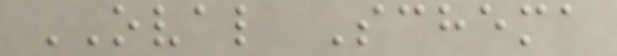OVAL Schema
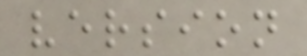version
